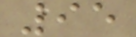95
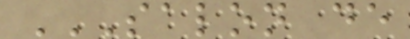SALON DE
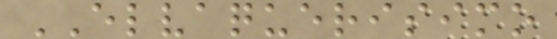ELVAQUERISIMO
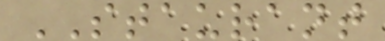STAURANT
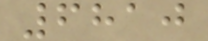6810
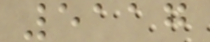5117
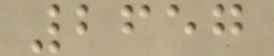2657
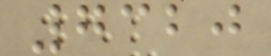7320
